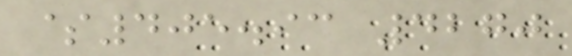$405.93 4270
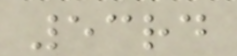53rd
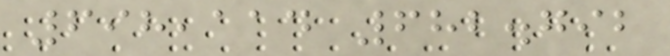698,114 682.792
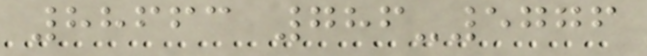88663 786-5776
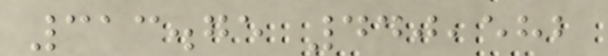313.75 440,582
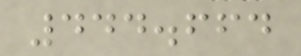444.664
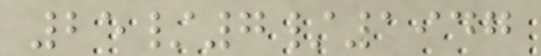25/7/1947
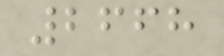2668
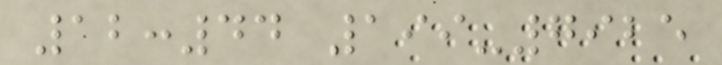12:44 199-7925
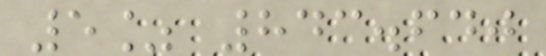5% 843.640
